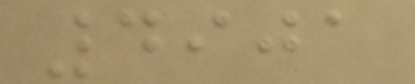4901
